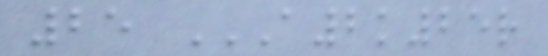25 A2K25R
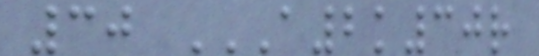30 A2K30R
